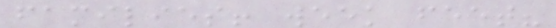families! week feet?
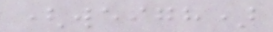(weigh)
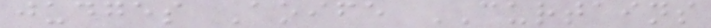judges Aoife CURTAINS
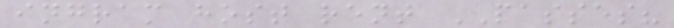ingram host rent PASSES?
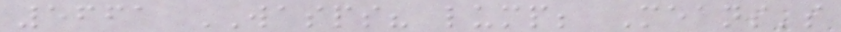5661 WASPS? lump; Means's
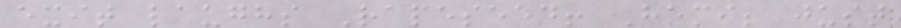exit laughs Rapeseed! Hemi; just
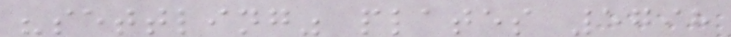"settling" plates 5798
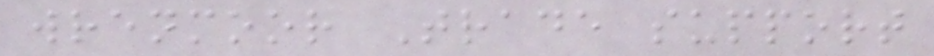wrenmoor Trade support
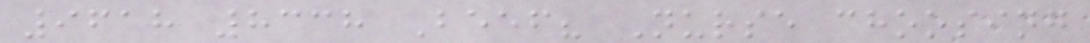9618 8338 Beef? Nurse choosing
